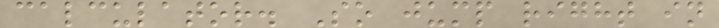calculator. So jump right in
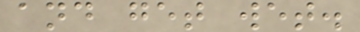and get wet.
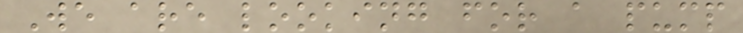We are looking for a pump
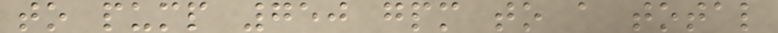to pump 750 gpm to a total
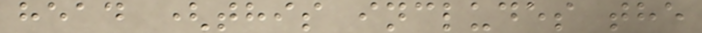head (this includes the
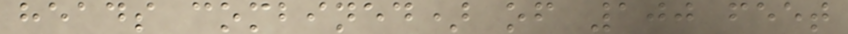heads combined) of 100 feet
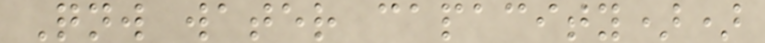Qnw water capacity))
